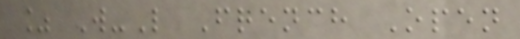% W-L French Open
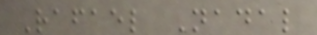Rafael Nadal
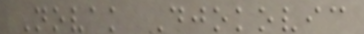Novak Djokovic
